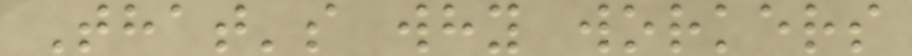That's why workers
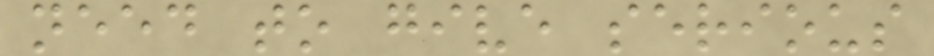need to give serious
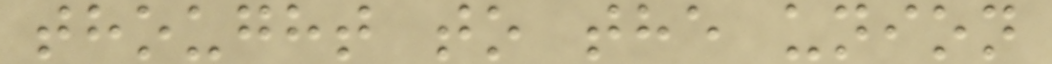thought to the union
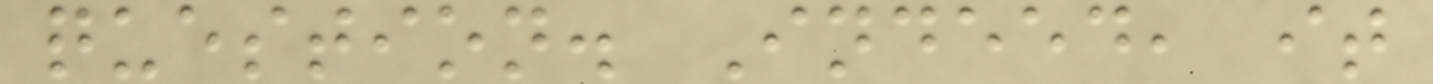question. Indeed, it
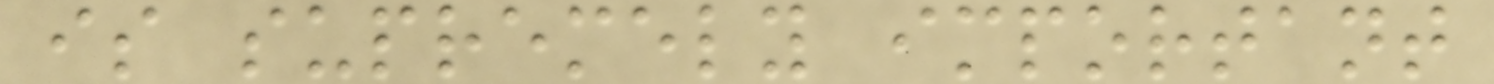is supremely important
